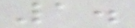1.
